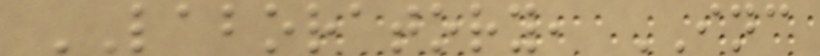LABORATORY, INC
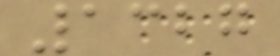1327
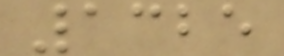1325
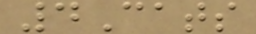4Cats
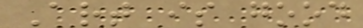Art is good
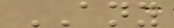ANY
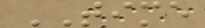TIME
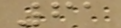61
